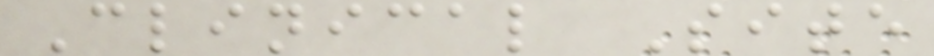Clinical Site
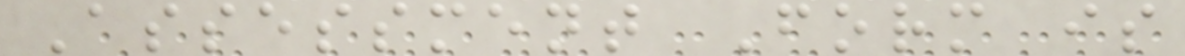Assessment Form is
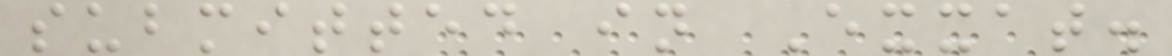submitted in Exxat.
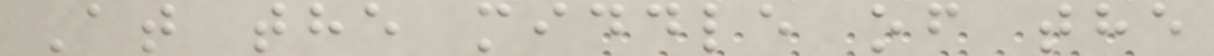At the middle of the
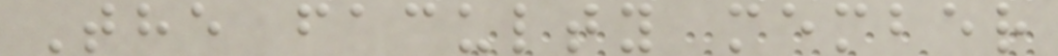The faculty member
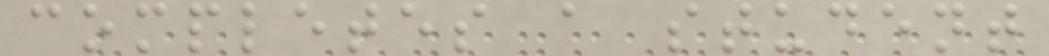completes a student
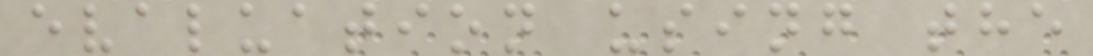evaluation using the
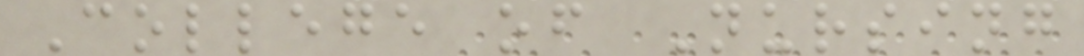College of Nursing
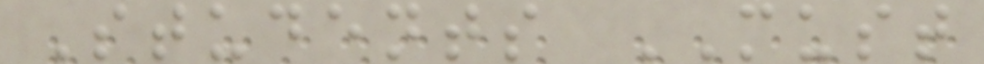Students MUST
